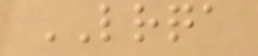LRQA
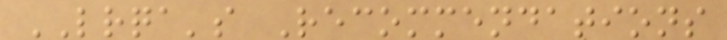LRQA's Recommendations
